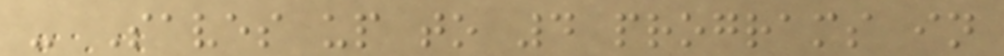- Saves up to 4 programs in
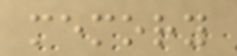memory
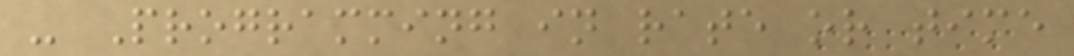- Programming in rate or time
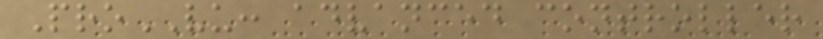ProVU: advanced controller
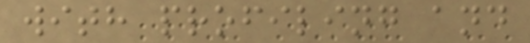with profiling and
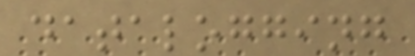datalogging
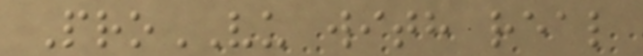ProVU with real
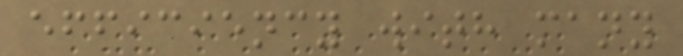efficiency with many
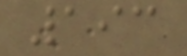193
